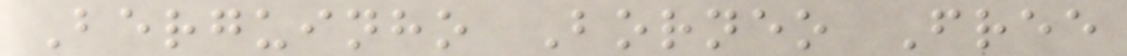Berguinho Borneo Free
